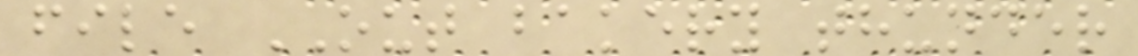file OUT bakery thunder
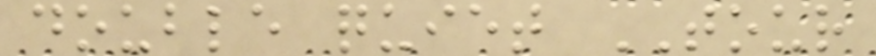double quiet TOUR
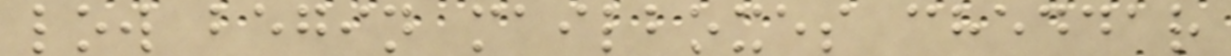low begin mailboxes cheddar
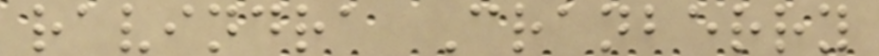ravindra Cranberry
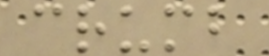crumb
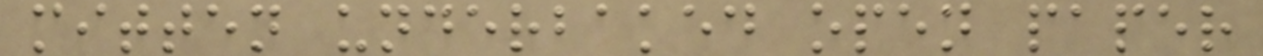mitten underbaked open paper
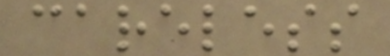careless
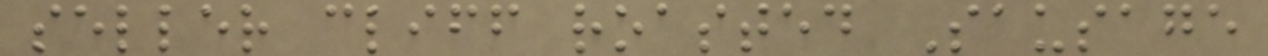seller cliff roasted Sausage
